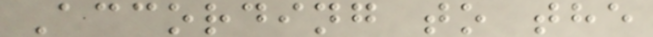According to the
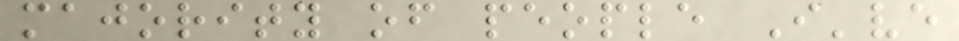majority of people I've
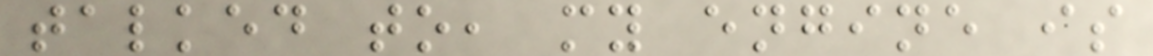talked to, my engine is
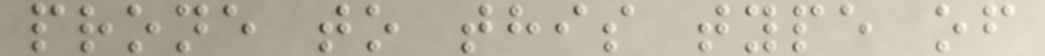prone to this type of
